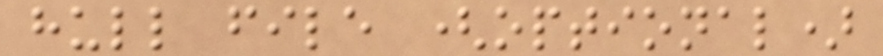hull file (optional)
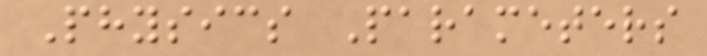Physics Parameters
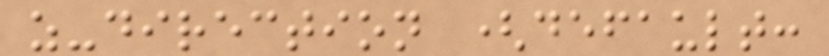z-direction (default:
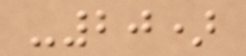-20)
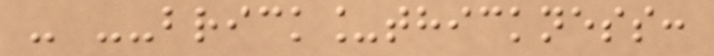- --brick_thickness:
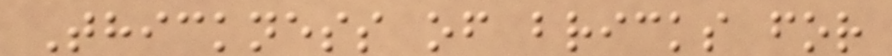Thickness of bricks for
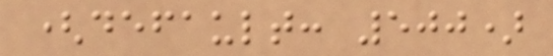(default: 500)
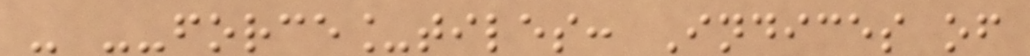- --force_tiles: Indices of
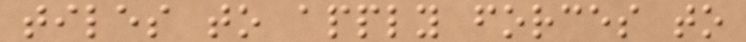tiles to apply forces to
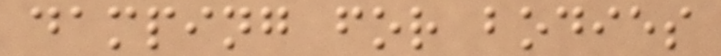damping for bodies
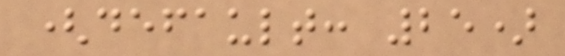(default: 25)
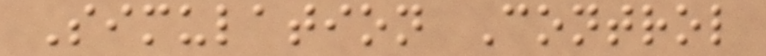Simulation Control
